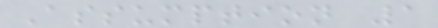Assumption 1
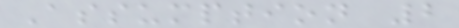Assumption 2
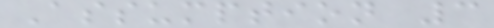Assumption 3
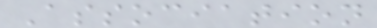Association
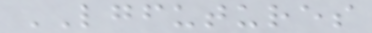LGFUTURES
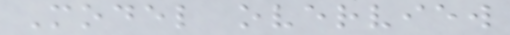Model overview
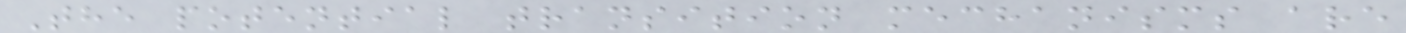The potential transition mechanisms are
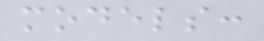models:
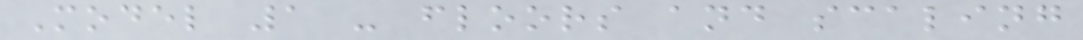Model 1 - floors and scaling
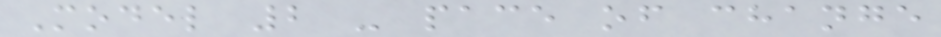Model 2 - pace of change
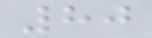80
